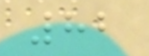82
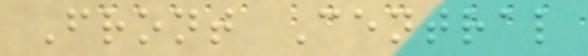Front Central
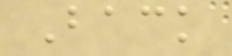Back
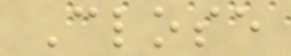Close
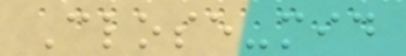Close-mid
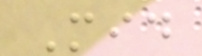Mid
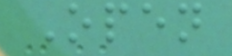Open
